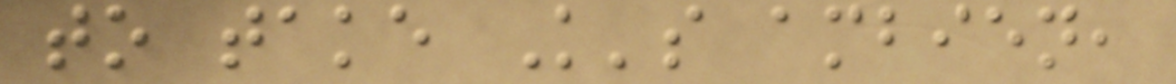to take K's ambien,
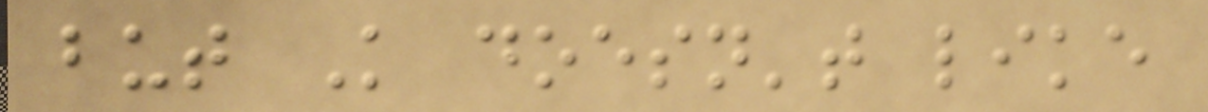but K doesn't like
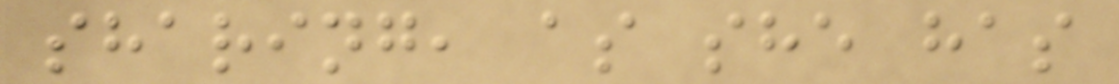sharing, as she has
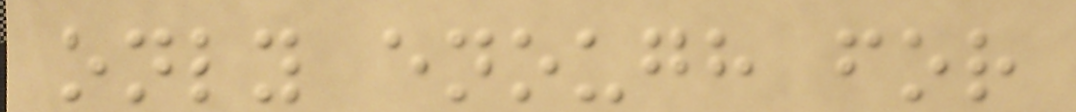only enough for
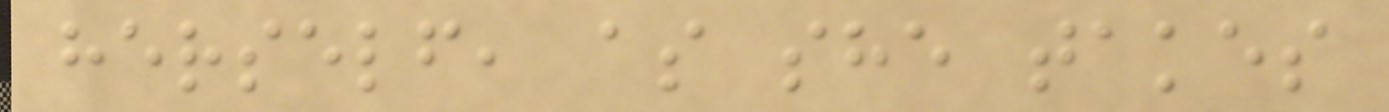herself, as she takes
